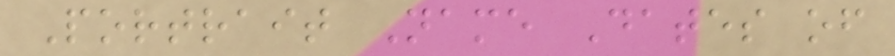Portrait Name Dates of
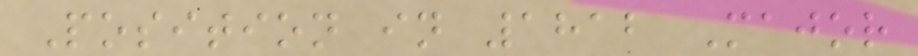Position in 1812 Major
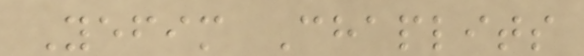Yefim Chaplits
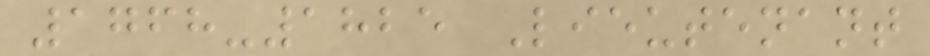1768-1825 Lieutenant
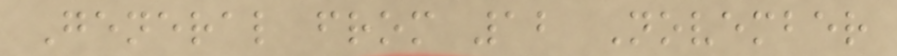General from 12 November
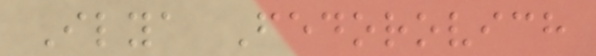Ilya Fedorovich
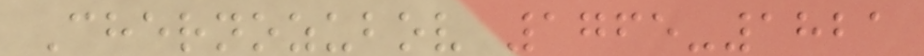Chernozubov 1765-1821
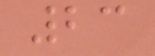23
